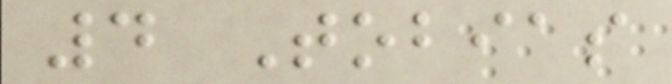4 Tobias
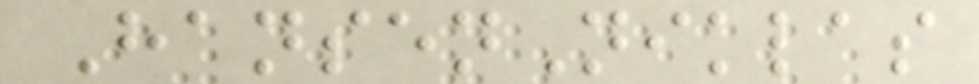HansenNiklas
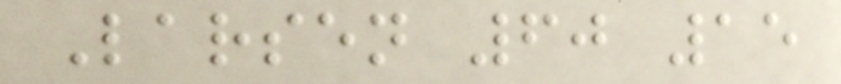Larsen 60 15
